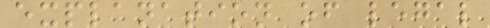explanation of legal
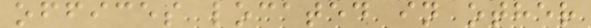offices located in other
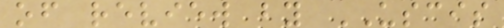of review by USCIS
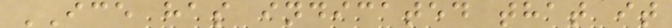ICE has indicated that it
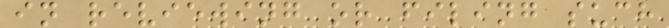in reviewing or filing such
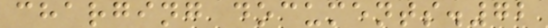charging documents.72
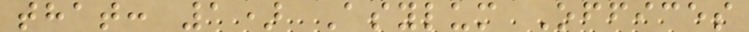that: 1) Asylum Offices
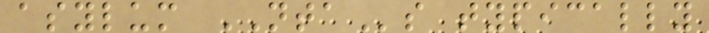asylum NTAs typically
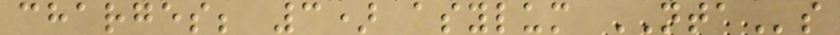charges; 3) asylum NTAs
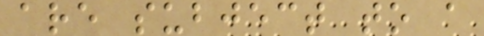are subject to a
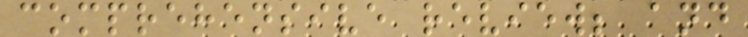comprehensive review; and
